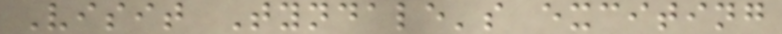Visit Tyndale's exciting
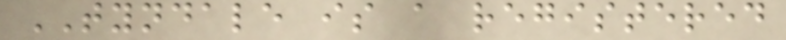TYNDALE is a registered
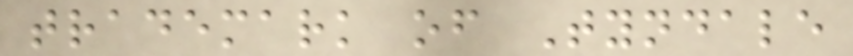trademark of Tyndale
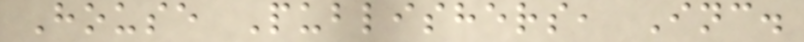House Publishers, Inc.
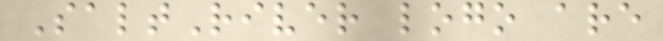SaltRiver logo are
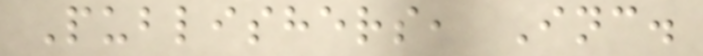Publishers, Inc.
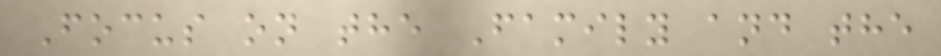Focus on the Family and the
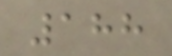188
